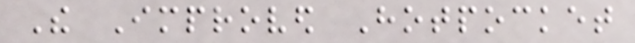The Improved Hotpocket
